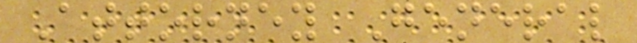Attorney General
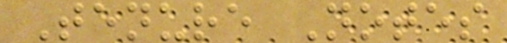Tenure Notes
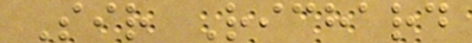Sir Richard
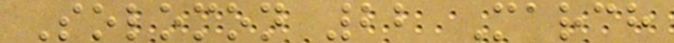Solomon 22 March
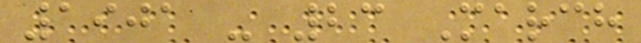1901 - 23 March
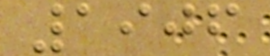1906
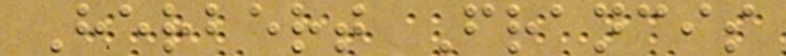Herbert Francis
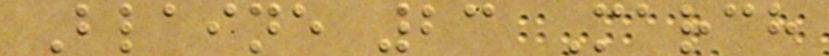Blaine 23 March
